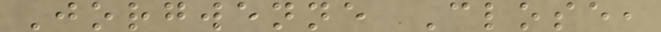Jorgwenne Close,
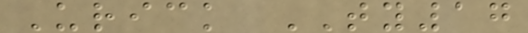Urick TY17
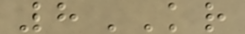8KR
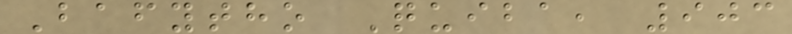Bafytho Quiba, 903
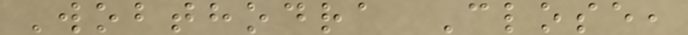Wobthodra Close,
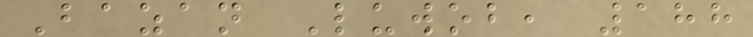Bazan Luwob, 188
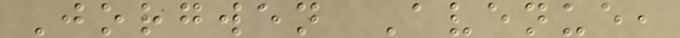Jorgwen Avenue,
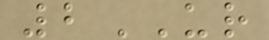2UR
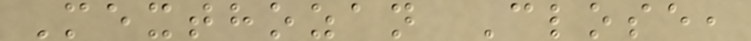Mexthozan Close,
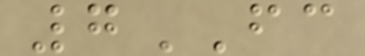7FC
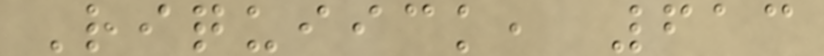Riquiick, 613
